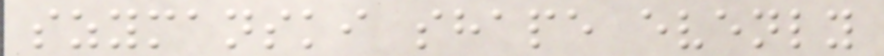szymanski shape evenly
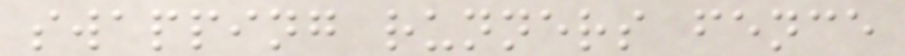swapping runners fence
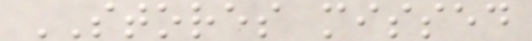STORES missed
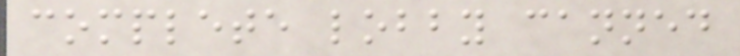complete lobby canned
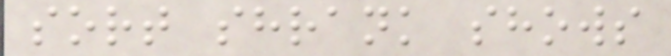sort shrank shows
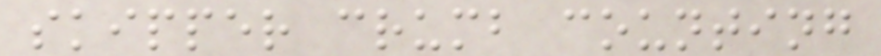skipper crumb counting
